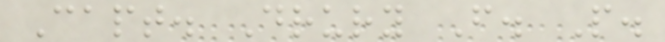Capt. Drury F. P.
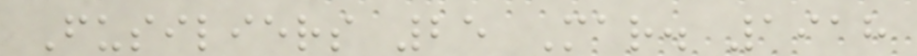Fusiliers 25 Mar. 1918
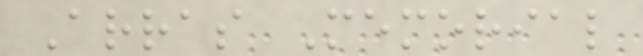Arras Memorial
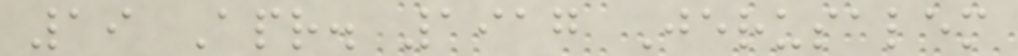19 Apr. 1917 Jerusalem
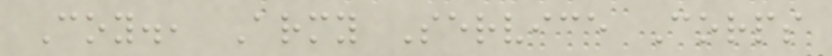Coy., Army Service Corps
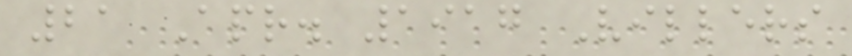21 Apr. 1917 Villers
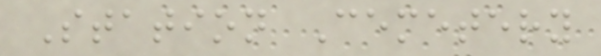Station Cemetery
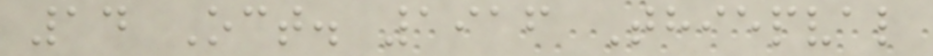14 Oct. 1916 Thiepval
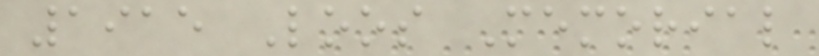1915 Loos Memorial
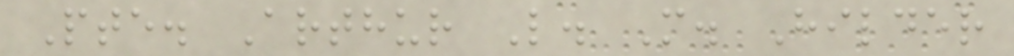Pte. Arthur L. M. Hilder
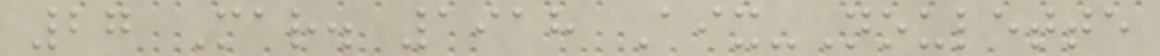27 Mar. 1918 Aix-Noulette
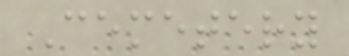Cemetery
